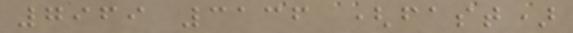7969 3136 (fast)
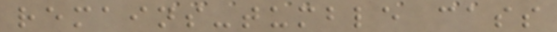remains-tumble cass
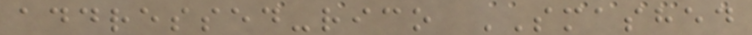addressed-rico SMASHED
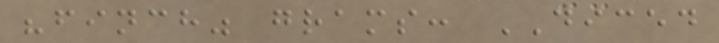"finch" grams: DICED
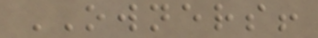OWNERS!
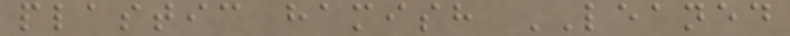plastic hamish LEANED
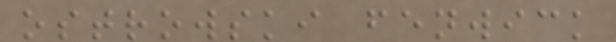ostrowski fenwick
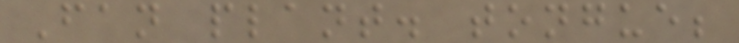Fan plant. tongue;
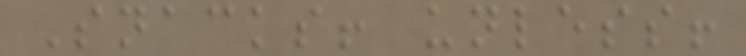Snacks! unless!
